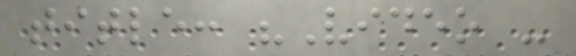title: "Video -
